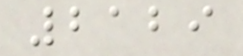2129
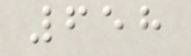658
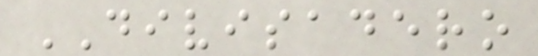DIVISADERO
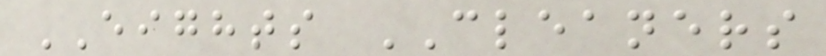EIGHTS CLEANERS
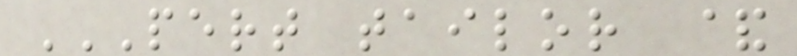PERT TAILOR &
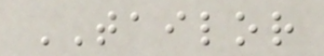TAILOR
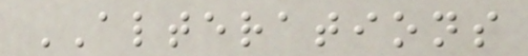ALTERATIONS
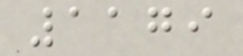1179
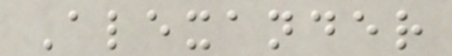Alexander
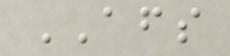AFS
